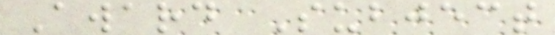Award Subject
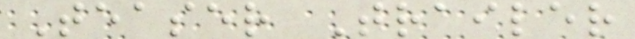Teaser Trailer
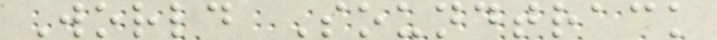World Soundtrack
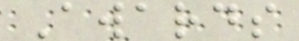Awards
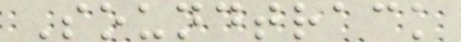Soundtrack
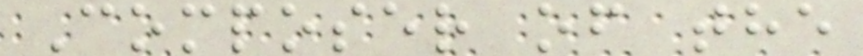Composer of the
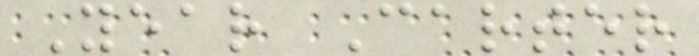Year Carter
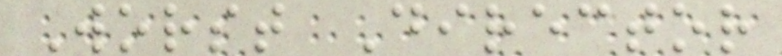Worst Director
